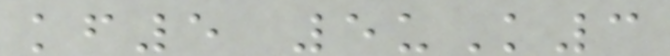kf5 5uK3
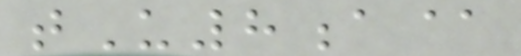tU8a@
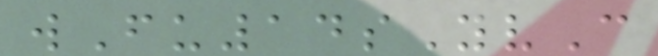wFu14sYvC
